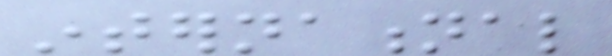international
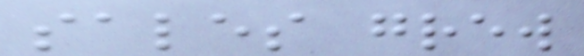sales grew
